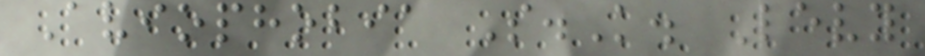Aviophobia S.K. Levy
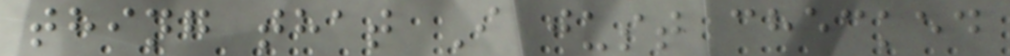thing that I just checked
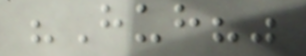"Huh?"
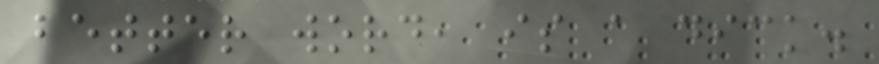better word, is a dick.
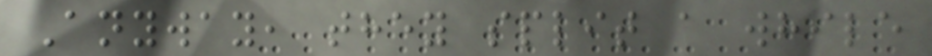Anyway, they split a while
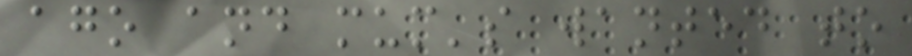ago and mum's wanted to
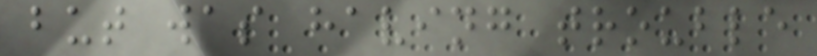but was having trouble
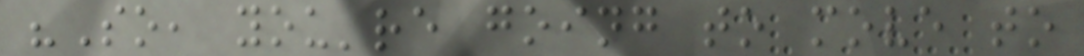"So, you're going to move to
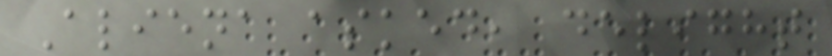Aliena asked, delight
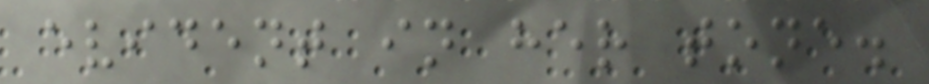evident in her tone.
